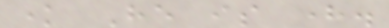know He is here.
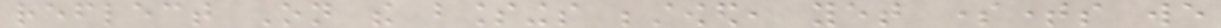reflect On the blessings bestowed, yet sometimes we
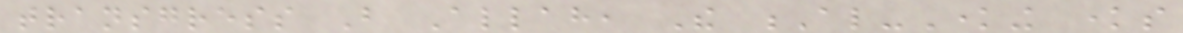transgress But Allah, The Al-Knowing knows
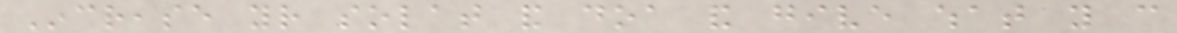Increase your solat and doa and give what you can
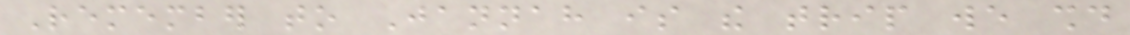Remember to Jannah is the trip we should
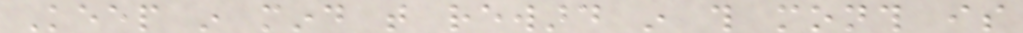Keep in mind that reward in this month is
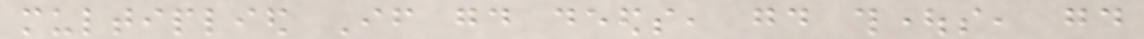multiplied If good deeds, good thoughts, good
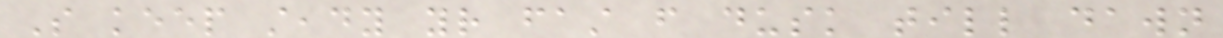So keep steady your fast from dusk till dawn
